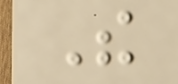The
